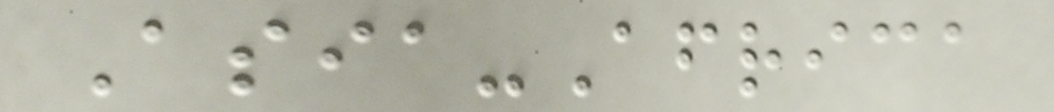Asia-Africa
